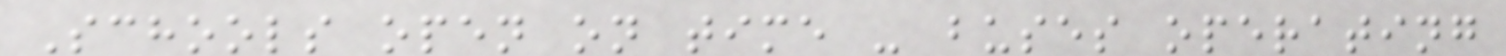Schools open on time - buses operating
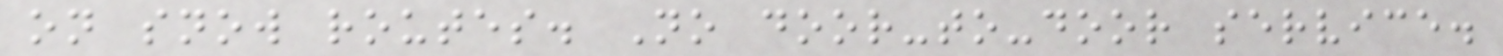on snow routes. No door-to-door service.
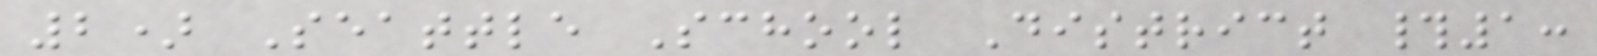2) Seattle School District #1:
